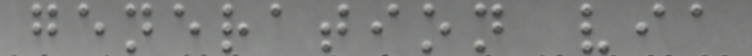generation via
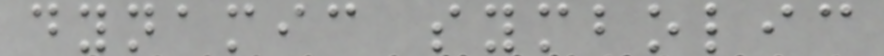dynamic symbolic
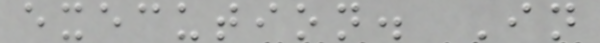execution. In
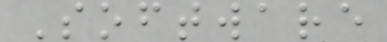Software
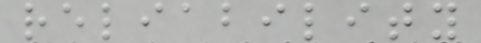reliability
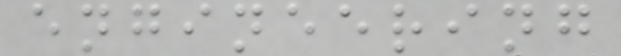engineering
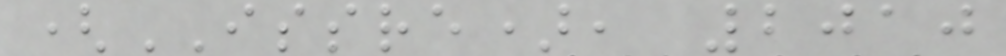(ISSRE), 2010
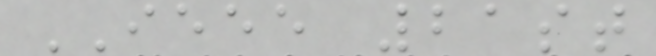IEEE 21st
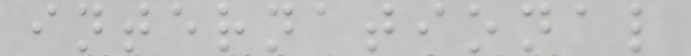international
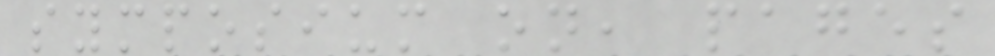symposium on, pages
